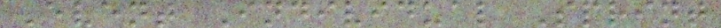Event Individual Sprint
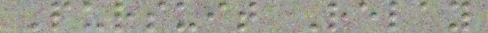Pursuit Relay
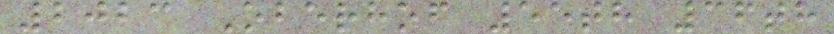2023 Oberhof 55th 36th
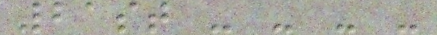21st - - - -
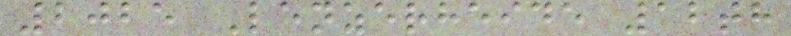2025 Lenzerheide 12th
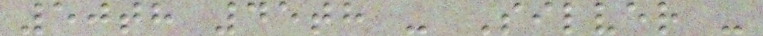50th 45th - Silver -
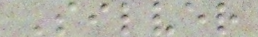Silver
